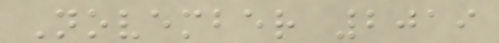November 2019
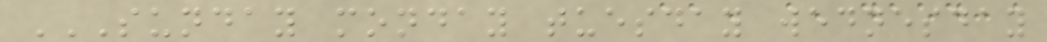SUNDAY MONDAY TUESDAY WEDNESDAY
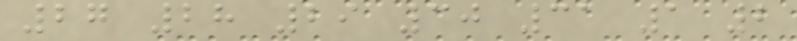27 28 29 30 31 1 2
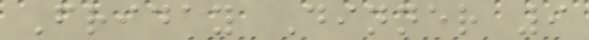Friday Dinner 9
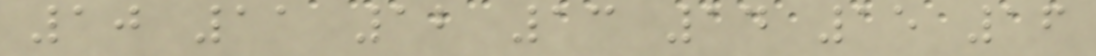10 11 12 13 14 15 16
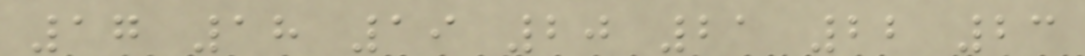17 18 19 20 21 22 23
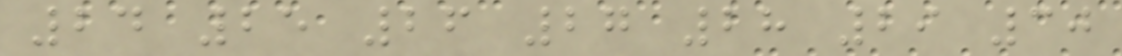24 25 26 27 28 29 30
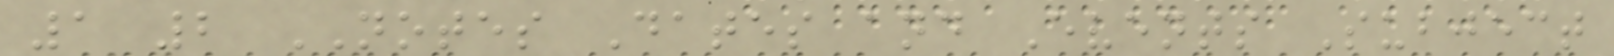1 2 NOTES Dates and Events Subject
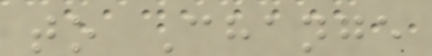to Change
